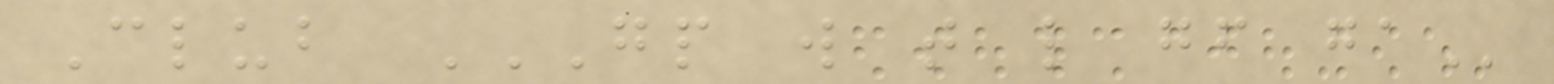Club GP W T L GF GA
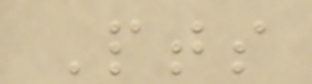Pts
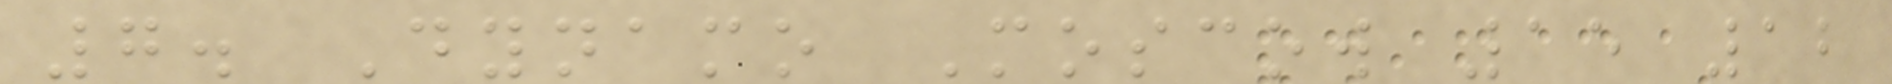7. Dynamo Moscow 15 12
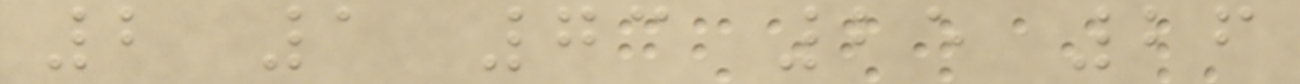2 1 73 25 26
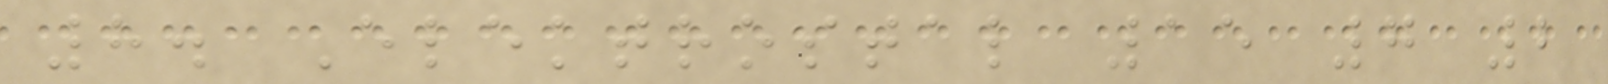8. Elektrostal 15 7 2
